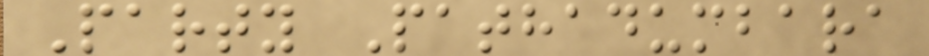Party Pathadumbara
